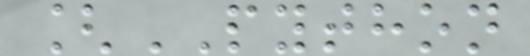[PYTHON
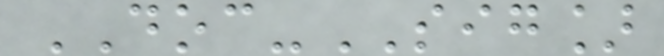DOC-SIG]
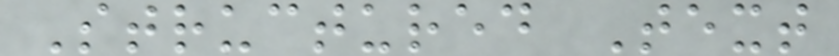Structured Text
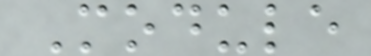Module
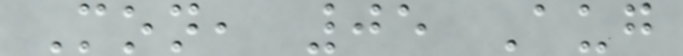Mon, 05 Aug
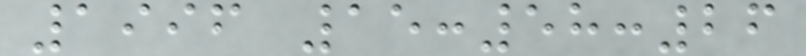1996 15:58:26
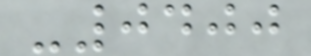-0400
